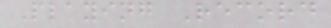Playing Record
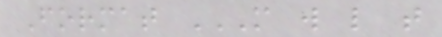Format M W L T
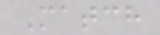Match
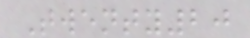Twenty20
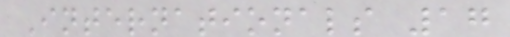Internationals 17
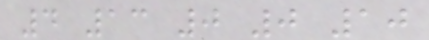4 13 0 0 10
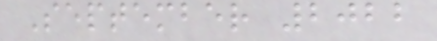September 2022
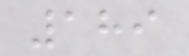189
